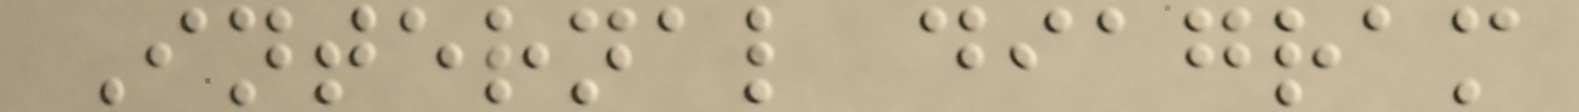Internal diagram
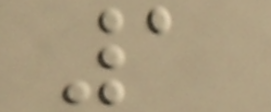1
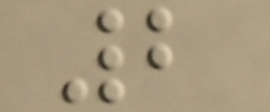2
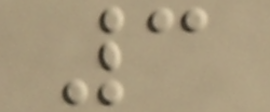3
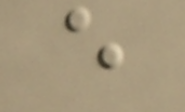e
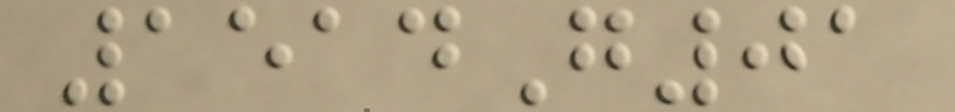1514G01
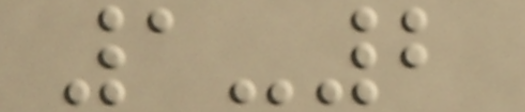1-2
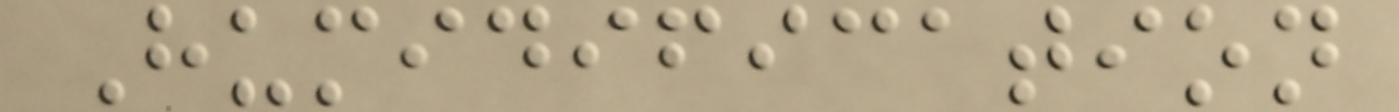Humidification
